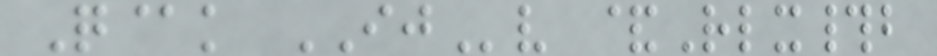Q@k IJv &Rlx#b
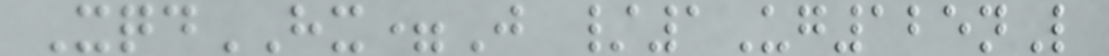XqdHX=J /1Ug125nL
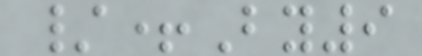/+By9
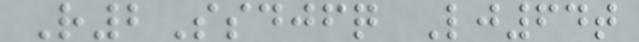R2Ssdjfq Lj64t
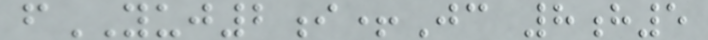fYUJ2i+Jc 8h5
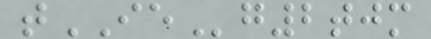tIEg2tjm
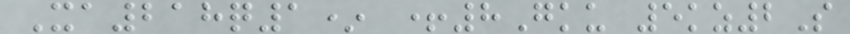Xa218q1* +8Gku 5kz2S
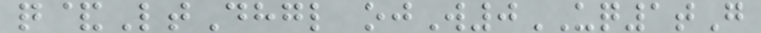q&LtDhgl ojW0UQ1tG
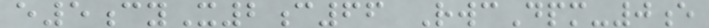e5cyX2c66 RwcDpm-0e
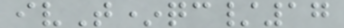ivT*qc/17
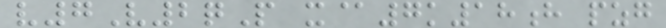v7V2qP x@7k18h pzg
